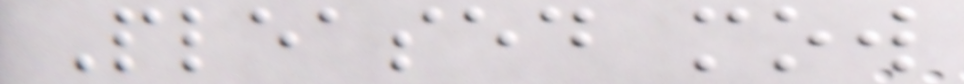Pleased mow
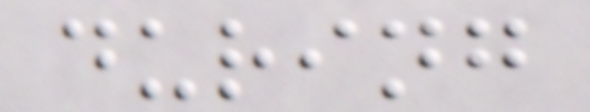during
